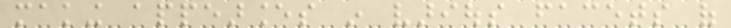making appearances in various facets of
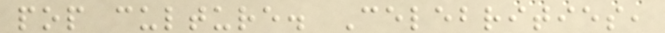pop culture. Celebrities,
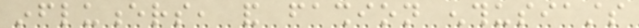influencers, and fashion enthusiasts
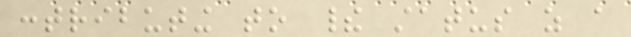contributing to their status as a
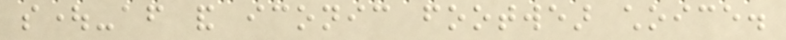sought-after and iconic footwear choice.
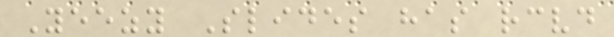Yeezy Slides has received
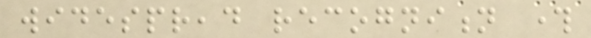widespread recognition through
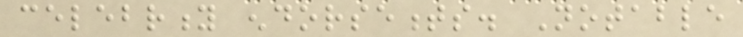celebrity endorsements. Notable
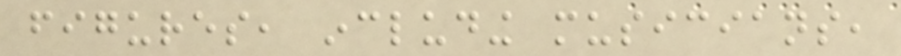figures, including musicians,
